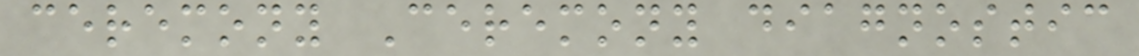ceremony Ceremony diagnostic
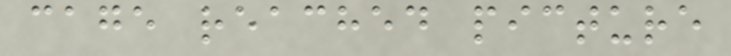cage reached picture
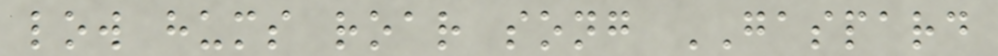low hums roar song GASPARD
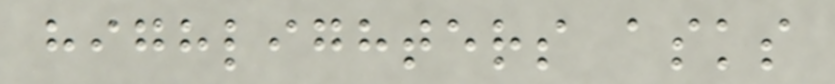highlighters asks
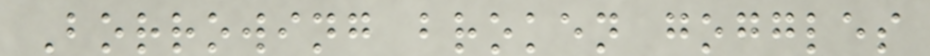Borrowing broken goggles
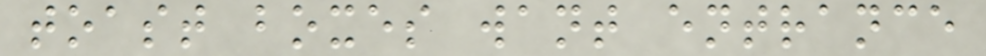toast boxes want entrance
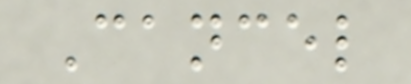Cancel
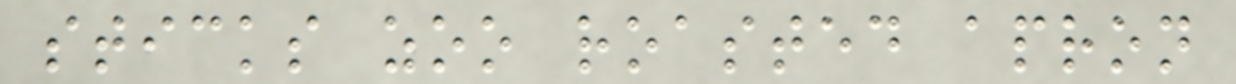sticks zoo roasted apron
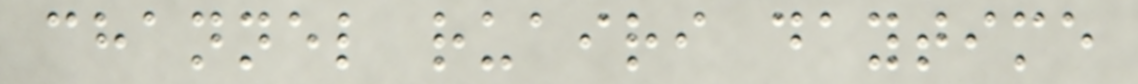channel ruairi daytime
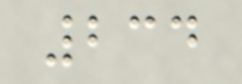234
